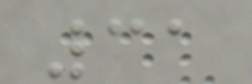31
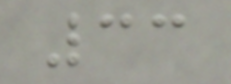33
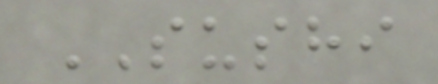SUSHI
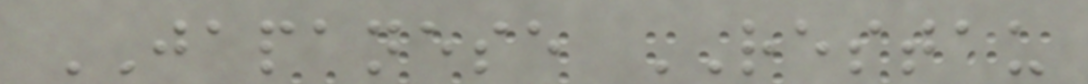JAPANESE RESTAU
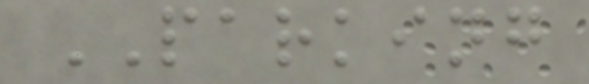PARKING
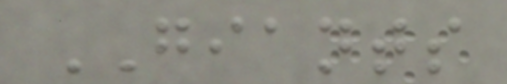GIANTS
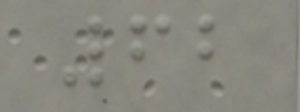62
